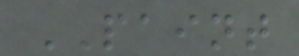PAINT
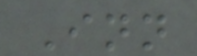Inn
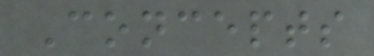Concepts
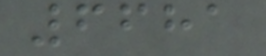6681
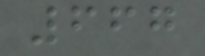667
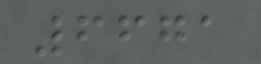6671
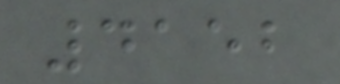4152
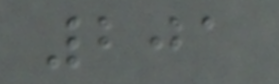201
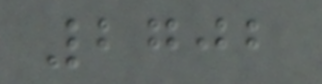2702
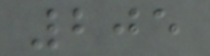205
